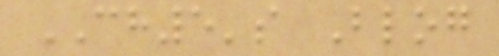CH5's Blog
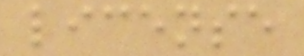license
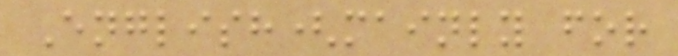English(mainly for
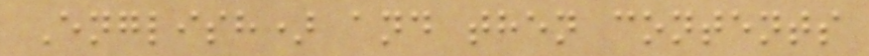English) and then contents
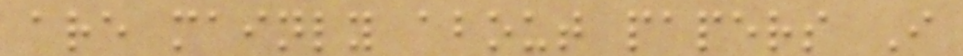are mainly about papers I
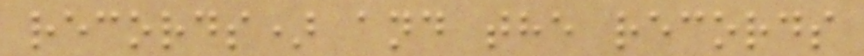records) and the records
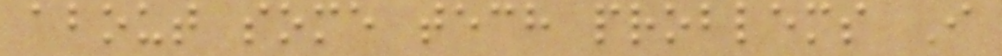about some tech problems I
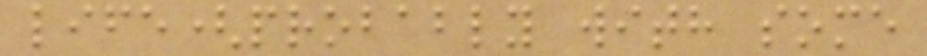life(probably with some
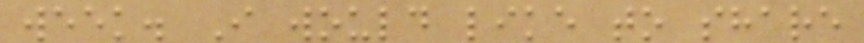week. I would like to share
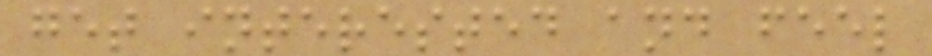get interested and feel
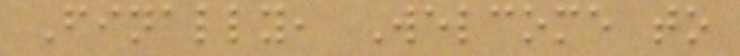Finally, Welcome to
